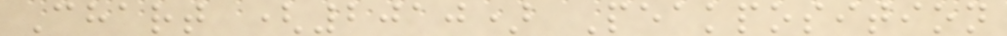Chart (2010) Peakposition
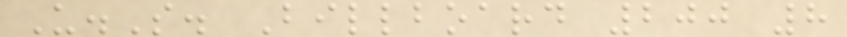U.S. Billboard 200 8
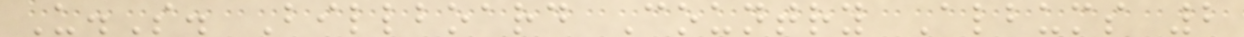U.S. Billboard Country Albums 2
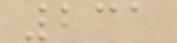231
